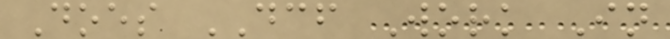Does DCF Work In
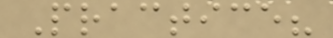Practice?
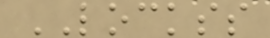LOCKSS
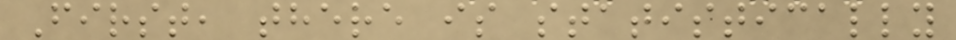First, there is statistically
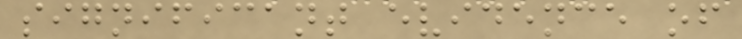significant evidence of
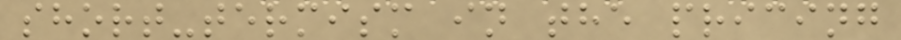short-termism in the pricing
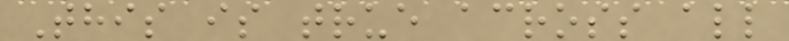This is true across all
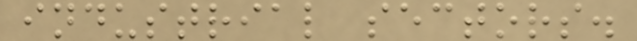industrial sectors.
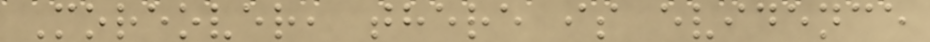Moreover, there is evidence
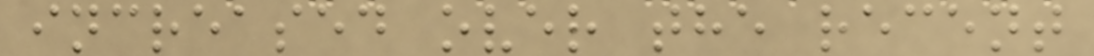increased over the recent
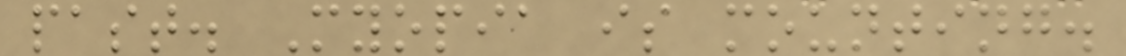past. Myopia is mounting.
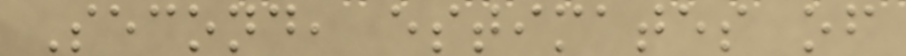Second, estimates of
